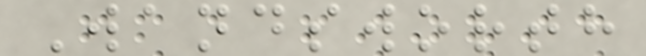Wandsworth
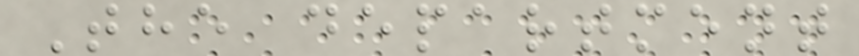The department
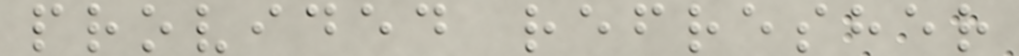provided refresher
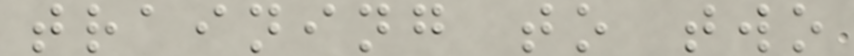training to two
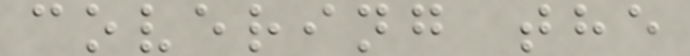covering the
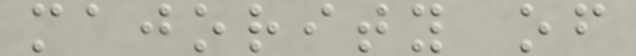majority of
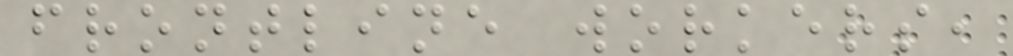frontline workers,
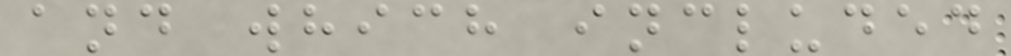and which included
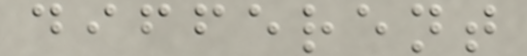different
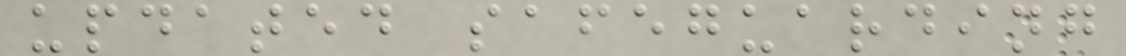updated safeguarding
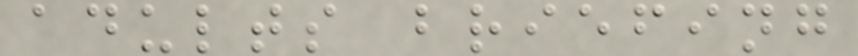adults briefing
